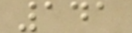141
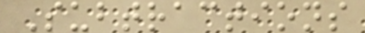Subtractions
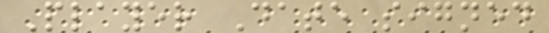Player Date signed
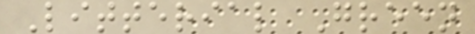Litterial Green
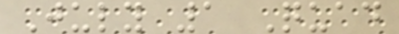July 1 Quad
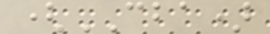(CBA)
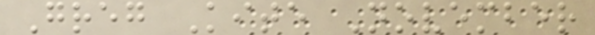Greg Kite November
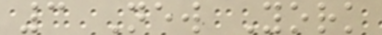3 New York
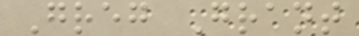Greg Grant
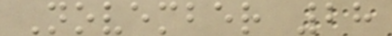November 28
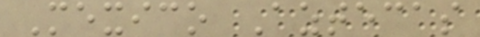Mexico Aztecas
